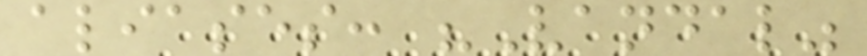aliases: "Vandal"
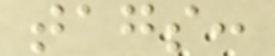tags:
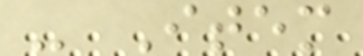- Item
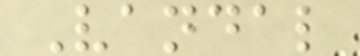Vandal
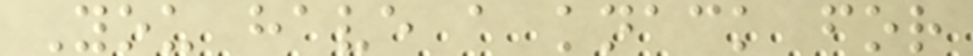You have a knack for
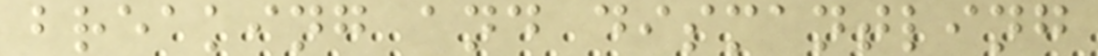breaking and dismantling
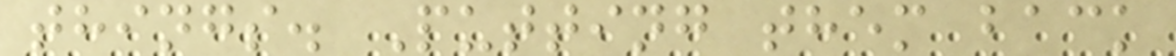things. Putting them back
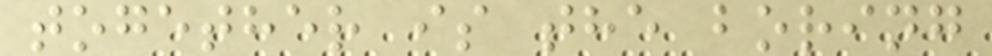together is the boring
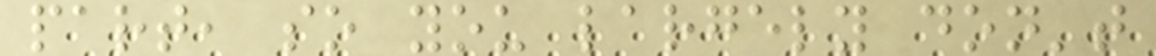part, so you largely don't
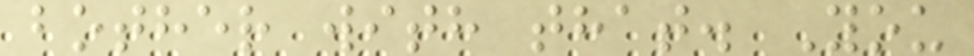bother with that. You
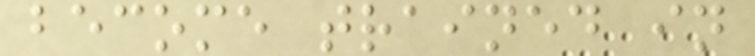become trained in
